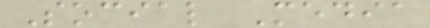Social Media
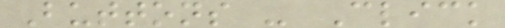Buttons - Click
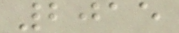2015
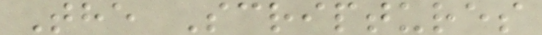The Scriptures
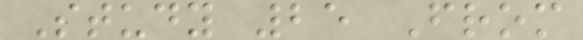Study 25 From
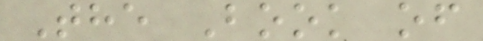The Book of
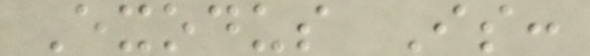Exodus Is:
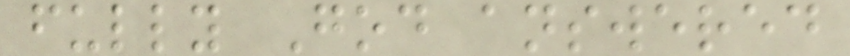fully God answered
